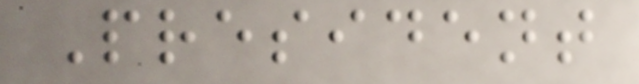President
